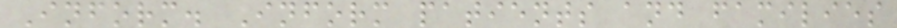Inform. Inform patients and families
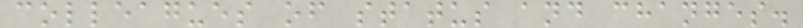colleagues of status and changes.
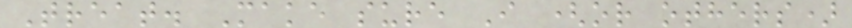Treat. Make sure I (or others)
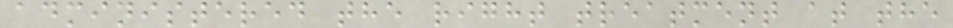administered the right treatment at the
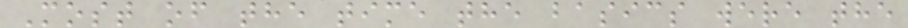Most of the time the basics were the
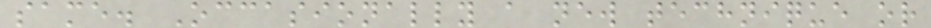same. Occasionally a new technique or
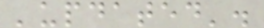'updated'.
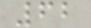62
